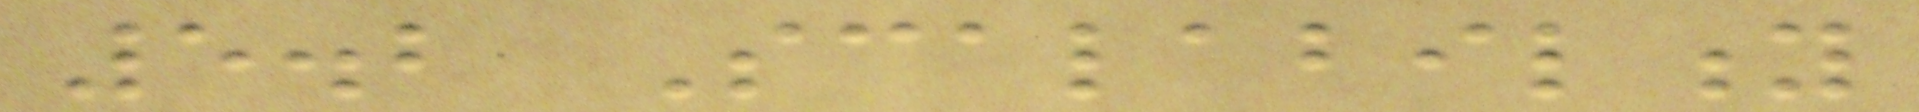5.2 Scalability
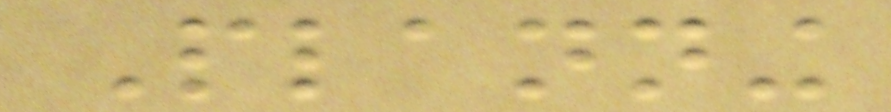Planning
